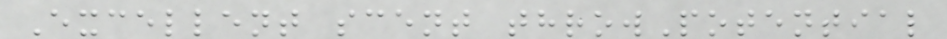Excellent scent throwPotential
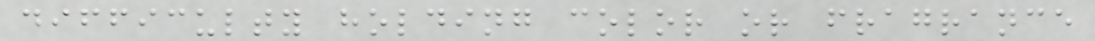difficulty holding color or fragrance
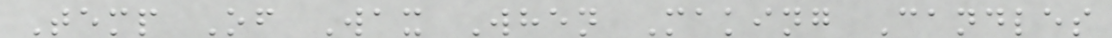Temp Of Wax When Making Candles
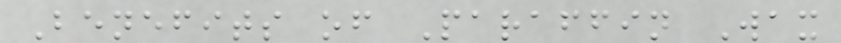Benefits of Paraffin Wax
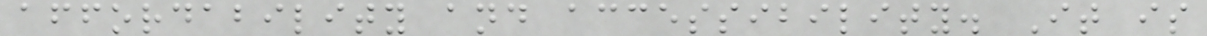affordability and accessibility. It is
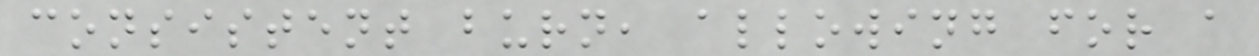consistent burn, allowing for a
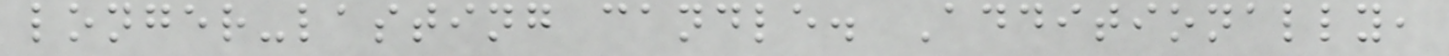longer-lasting candle. Additionally,
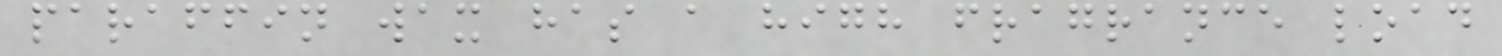paraffin wax has a high fragrance load
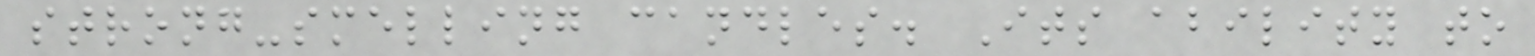strong-smelling candles. Its ability to
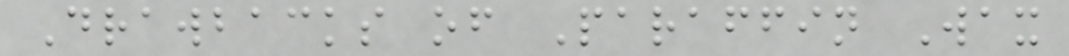Drawbacks of Paraffin Wax
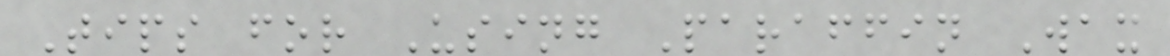Tips for Using Paraffin Wax
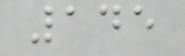145
